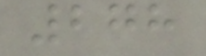278
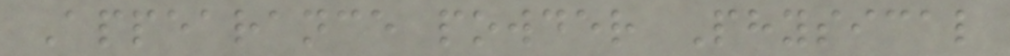Appearance powder Physical
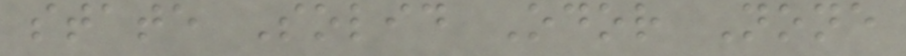state Solid Odor None
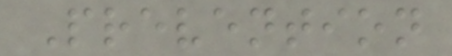Prevention
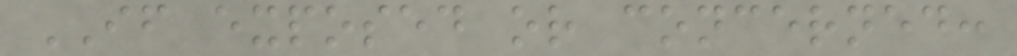IF exposed or concerned:
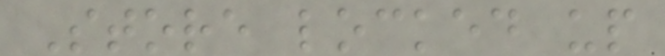Store locked up
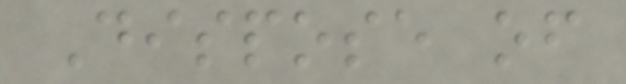Dispose of
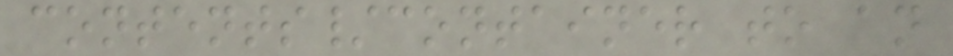contents/container to an
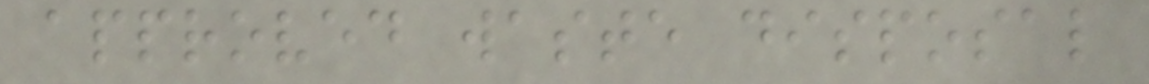approved waste disposal
